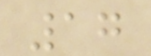17
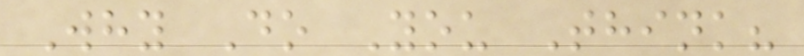Why Do You Think?
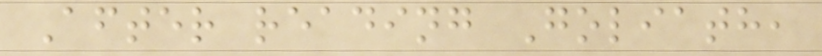After reading Goliath,
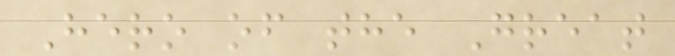Hero of the Great
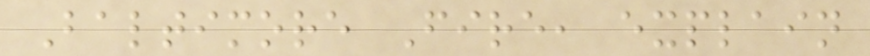Baltimore Fire, explain
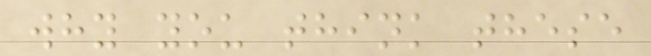why you think these
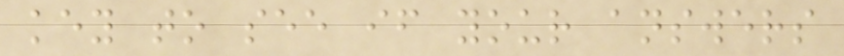key to see if your answers
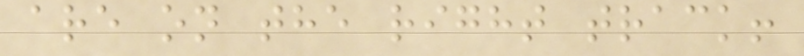are on the right track!
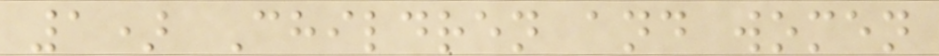1) Children and women
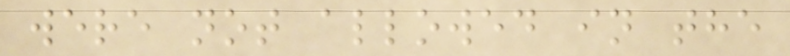were not allowed in the
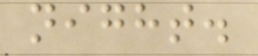night.
